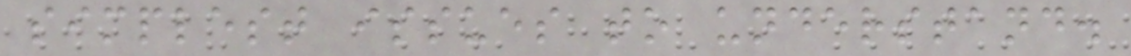simplest issues to understand.
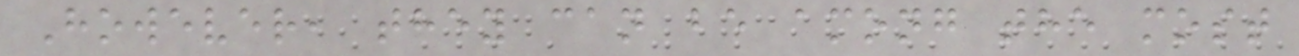However, they can be among the most
